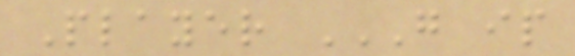Player G IP
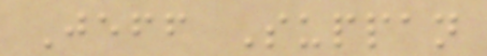Jeff Suppan
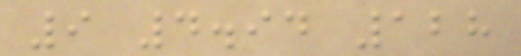9 4.94 128
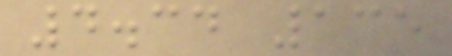4.34 135
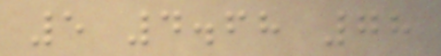5 4.68 78
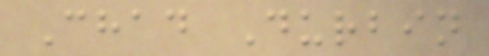Chad Durbin
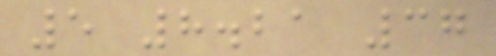5 8.21 37
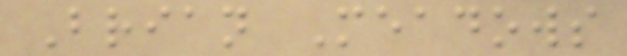Brian Meadows
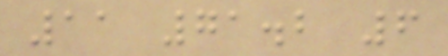11 71.2 6
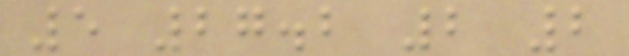5 27.2 2 2
